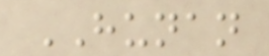HUNAN
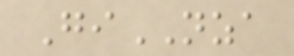GiNZA
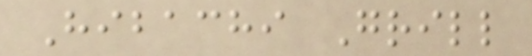Hibachi Grill
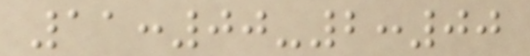11:00-2:00
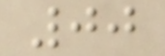00
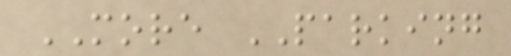MORE PARKING
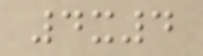4x4
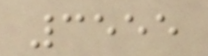3555
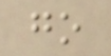go
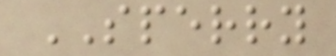SPERRY
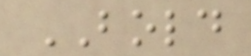BOLD
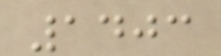1403
